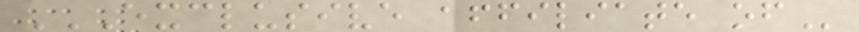EXCLUSIVE AFFILIATE OF
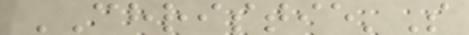CHRISTIE'S
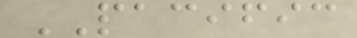PACIFIC
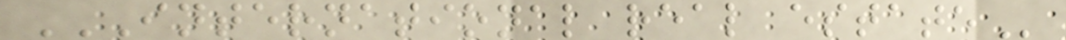INTERNATIONAL REAL ESTATE
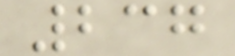237
